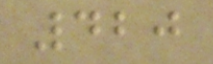420
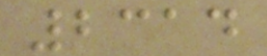2314
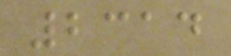2314
